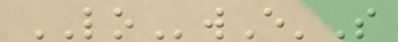LOwE'S
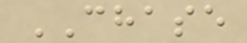CHASE
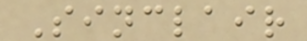Sinclair
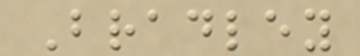Bradley
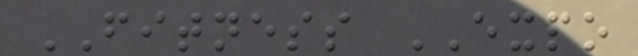FITNESS EXPO
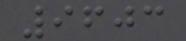9603
